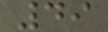49
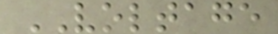VOLTAGE
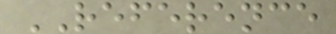REFERENCE
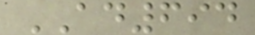AD694
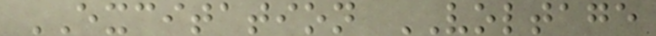EXCITATION VOLTAGE
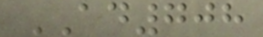AD708
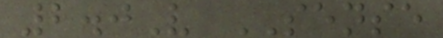2.0V SENSE
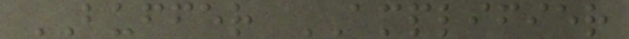BUFFER AMPLIFIER
